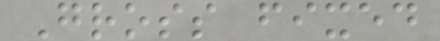Gross fixed
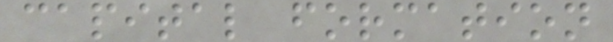capital formation
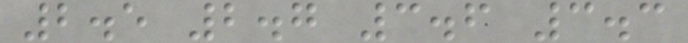2.5 2.7 3.6 3.3
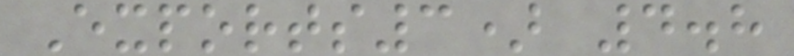Exports3) 4.8
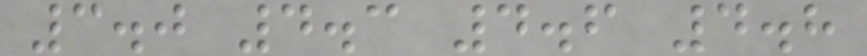3.0 4.3 4.6 4.8
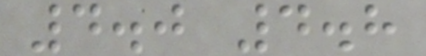4.0 4.8
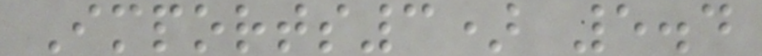Imports3) 5.4
